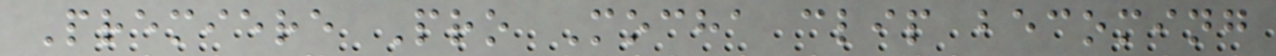Premiere Pro Mocha clip becoming
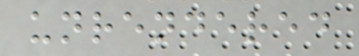unrendered
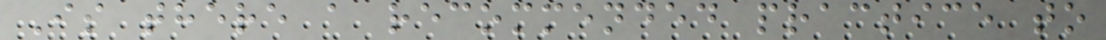Is there a recommended practice to
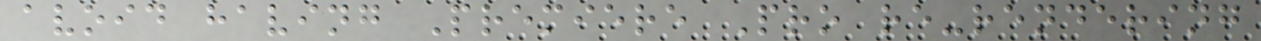avoid having Premiere Pro re-rendering
